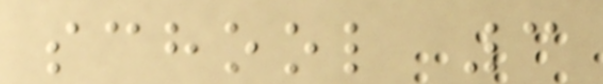school 3
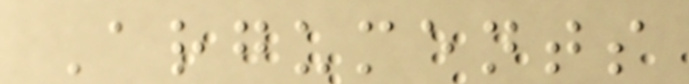Arguments
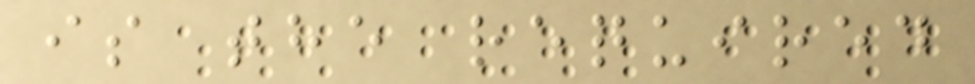is the required
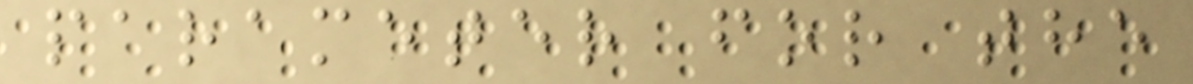parameter for the
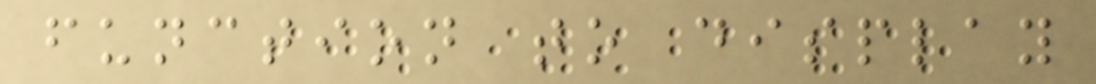function to display
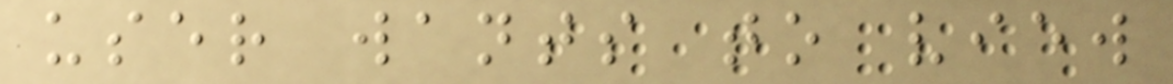user wants to view
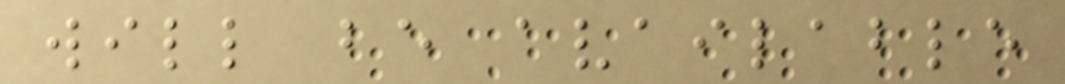will be available
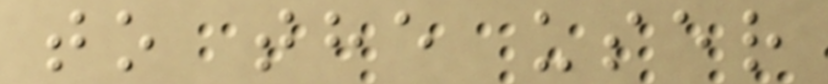to the user
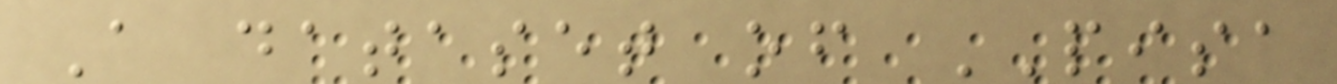A dataset of PISA
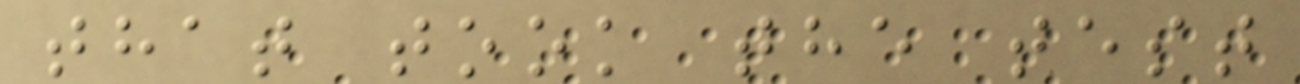that took the test
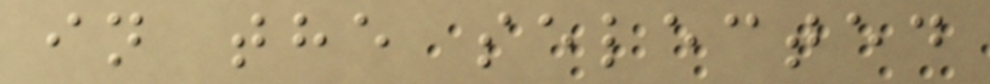in the selected
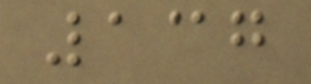137
